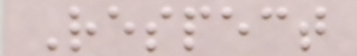Respect
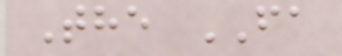The FA
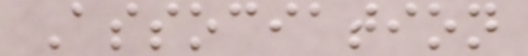Association
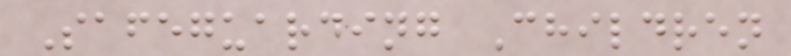Safeguarding Children
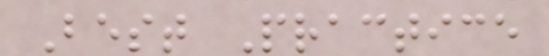Best Practice
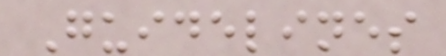Guidelines
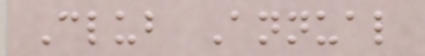Club Annual
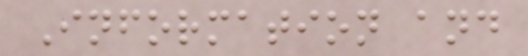Information and
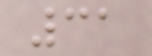31
